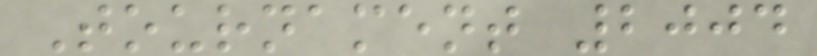Tournament 2004
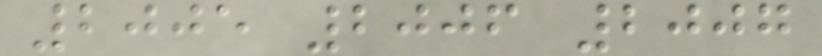2005 2006 2007
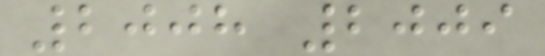2008 2009
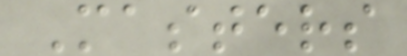Masters
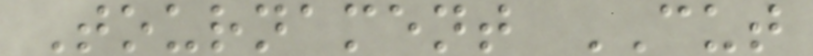Tournament CUT
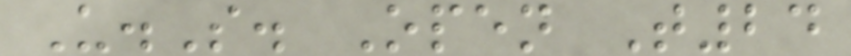U.S. Open T24
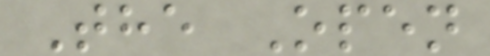The Open
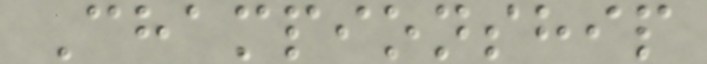Championship
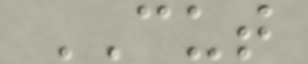CUT
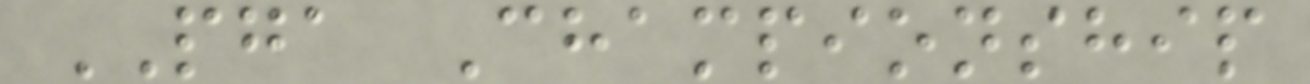PGA Championship
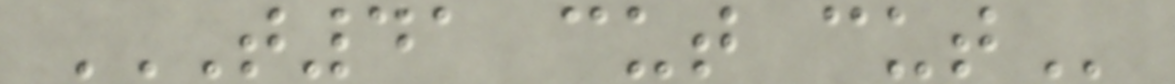T41 CUT CUT
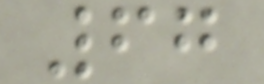67
